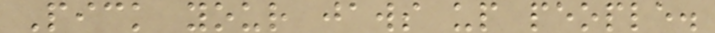Pick your jaws up people.
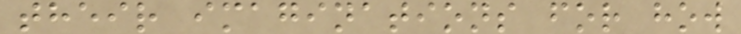their imaginations for how
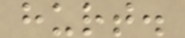hurt.
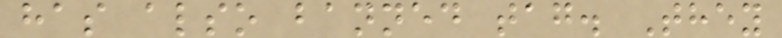has also banned tag. They
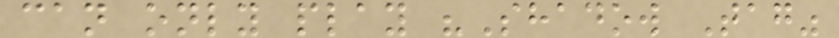can only play "Shadow Tag"
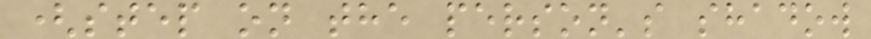(step on the person's shadow
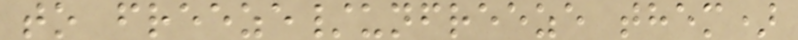to freeze/unfreeze them)
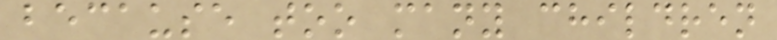because too many children
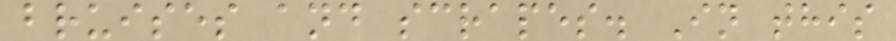bruises and scrapes. In this
